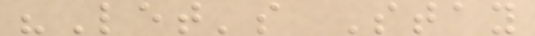"Let's Stay
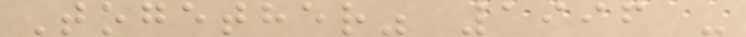Together" 1996 -
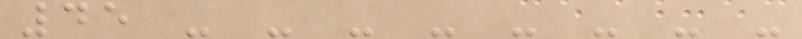45 - - - - - - - -
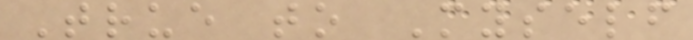True to Myself
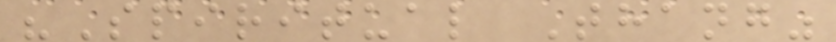"Spiritual Thang"
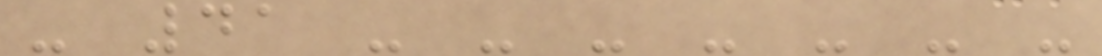- 41 - - - - - - -
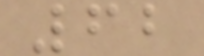62
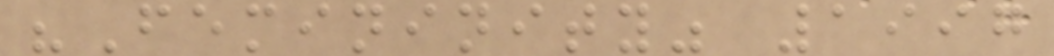"Femininity" 1997
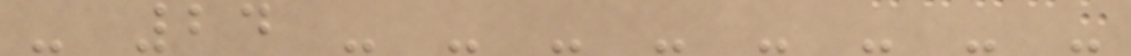- 24 - - - - - - - -
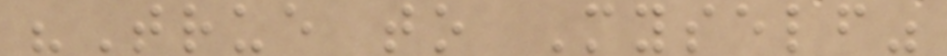"True to Myself"
